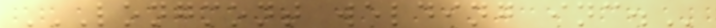LONGMONT WELDING INC.
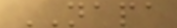NAPA
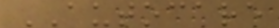AUTOCARE
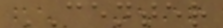CENTER
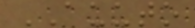AUUTO
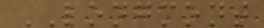LONGMONT
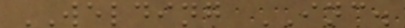WELDING INC.
